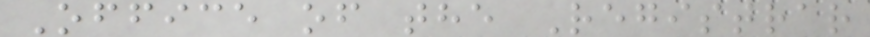Office of the Registrar
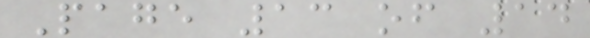Page 13 of 14
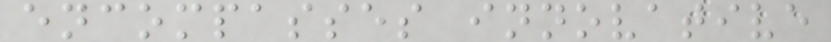encompasses innovative
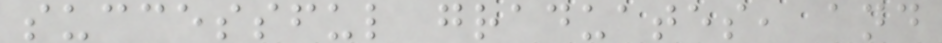successful graduates, and
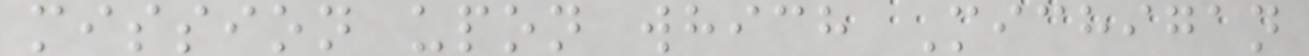mission upon which Michigan
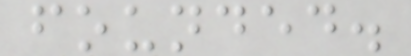founded.
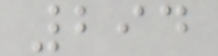294
